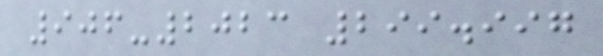906-2023 299.997
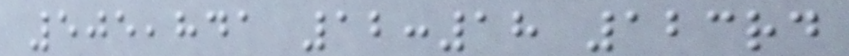505,841 12:18 123rd
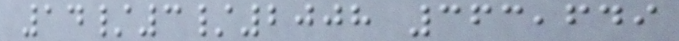14/3/2008 363,649
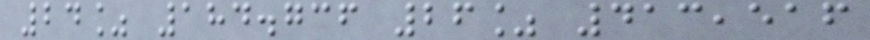24% 184.736 26% 413,516
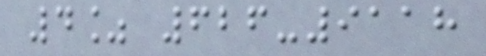4% 626-9118
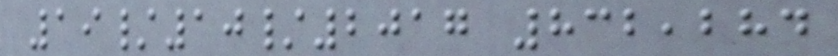19/10/2017 832,284
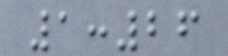1:26
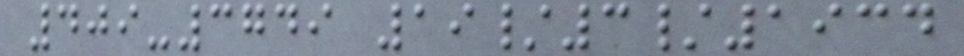409-3749 19/3/1934
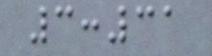3:31
